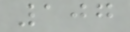107
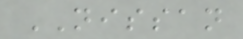NISSAN
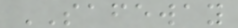SAFEWAY
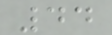44
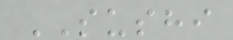SUSHI
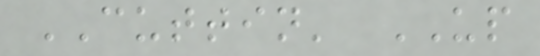CUTTIN' UP
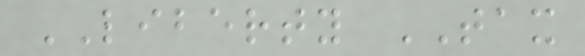LIBERTY TAX
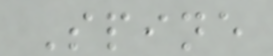Spine
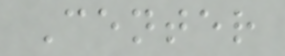Center
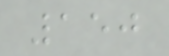150
